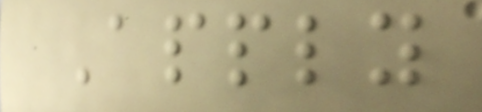Apply
